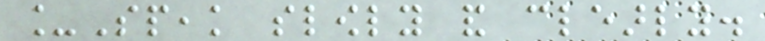_Speak slowly and clearly.
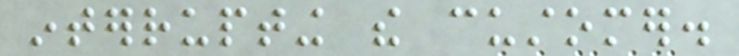interrupting the customer.
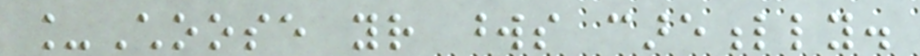_Choose your words carefully.
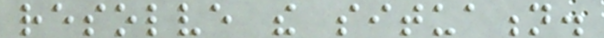resolve the situation.
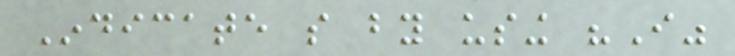Indicate so by using "I"
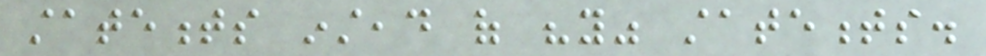statements instead of "you" statements.
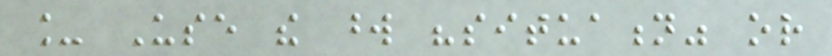_ Use the word "situation" or
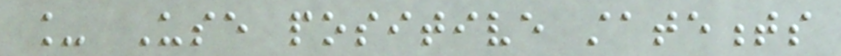_ Use positive statements
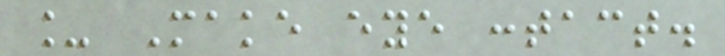_ Make eye contact.
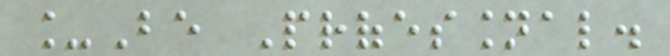_Be Professional.
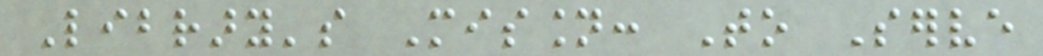Library's Mission: To Serve
